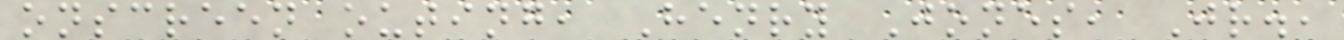onscreen outing, Henry Jones, Jr.,
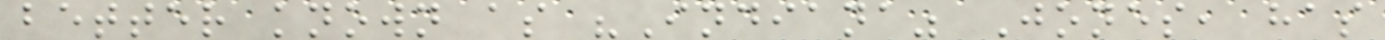better known as "Indiana" Jones, has
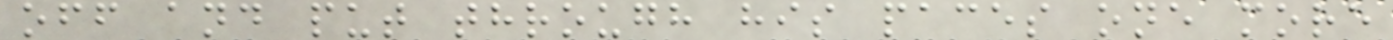off and put through his paces one more
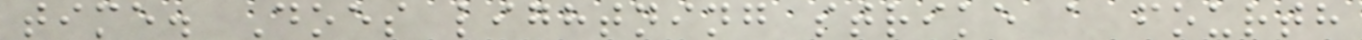time. Does lightning strike a fourth
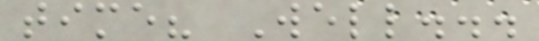time? Well...
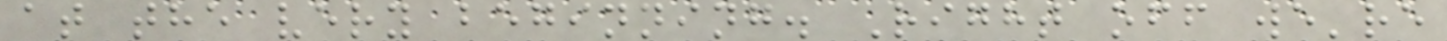at the very beginning. Right off we're
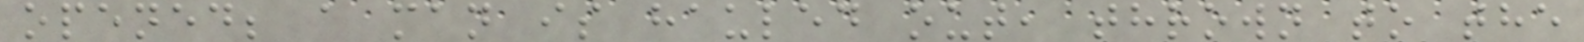opened; a man is hauled out, thrown to the
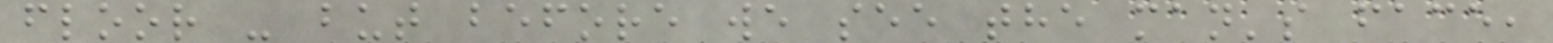floor - but before we see the man's face,
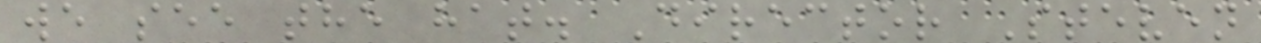we see the hat. Director Steven
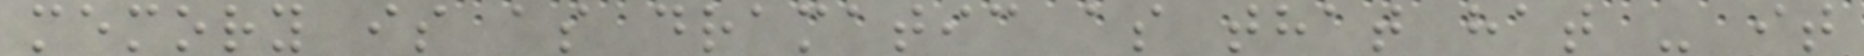memory is as dramatic as that hat - it
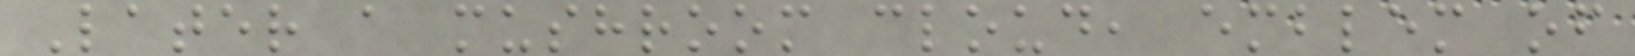Later a mushroom cloud, emblem of
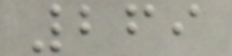269
